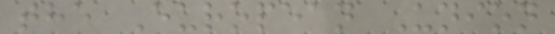the European Union
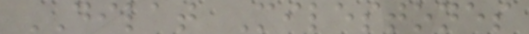DILAT Milestones
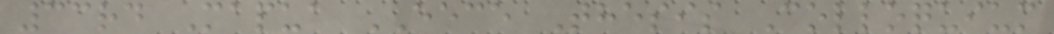33rd Mapua EECE Thesis Colloquium
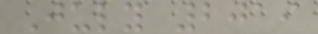July 2019
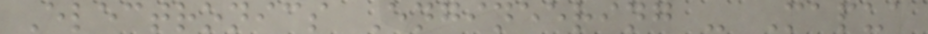Electronics Engineering - Mapua
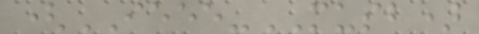(IEEE-MUSB)
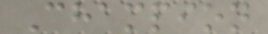Champion
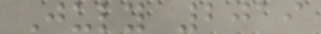July 2019
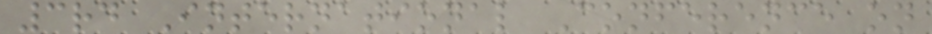3rd International Conference on
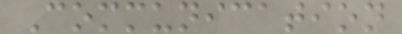Communication
